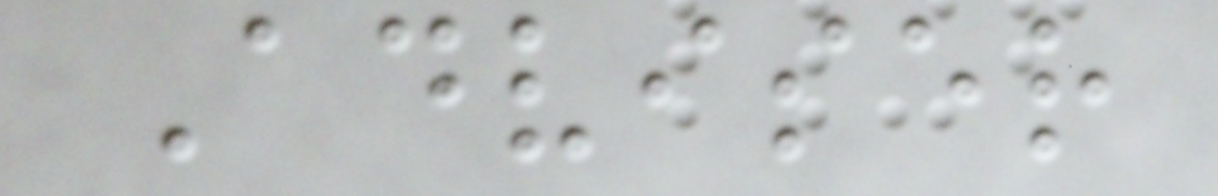Adviser
